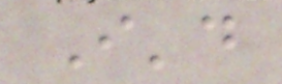I'd
